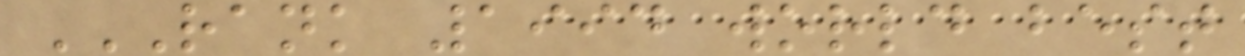RANK 1994 WORLD BEST
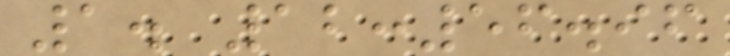1. 12:56.96
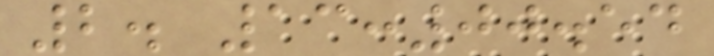2. 13:00.54
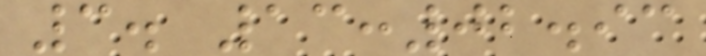3. 13:02.93
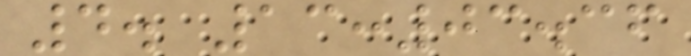4. 13:03.36
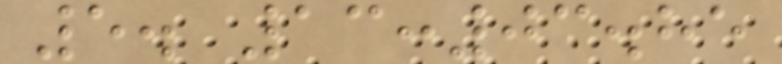5. 13:03.85
